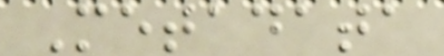Metadata
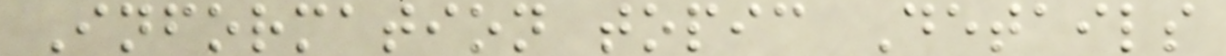Information topic Details
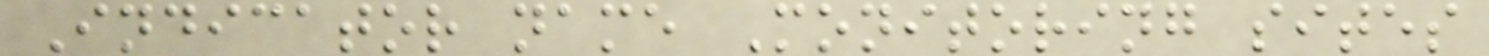Indicator name Monitoring sites
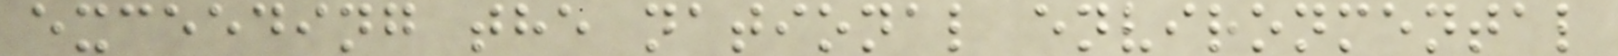exceeding the national environmental
